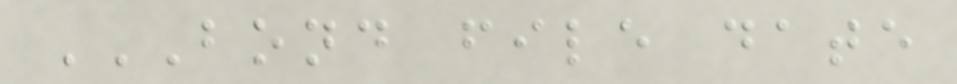BOND FILE DATE
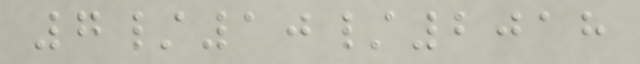7/10/2018
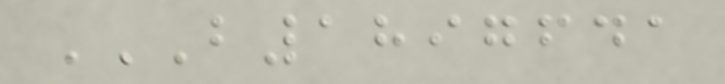B1897641
